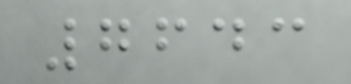7643
